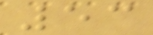53
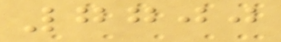7700
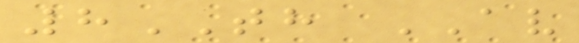8TH AV
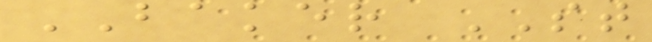BAKER ST
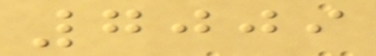7009
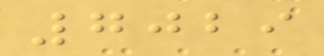7029
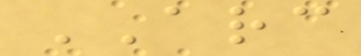ARC
